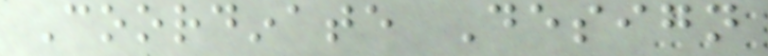Coordinate Design
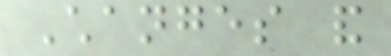Changes and
